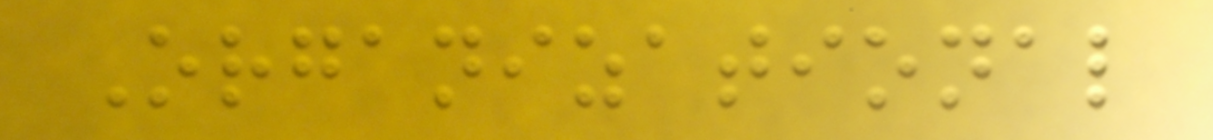Organizational
